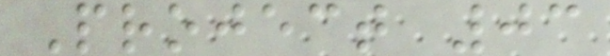Project 03
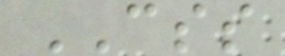CSS
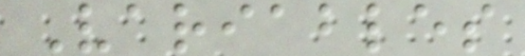Variables
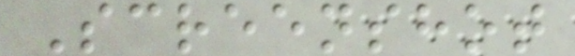Screenshot
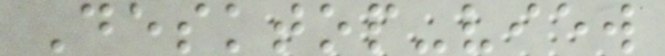Desktop-view
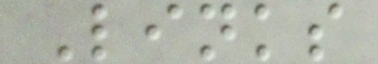Links
